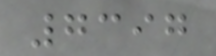7397
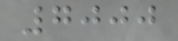7000
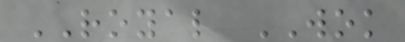ROYAL WOK
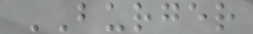BURGER
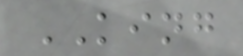KING
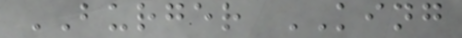BURGER KING
